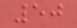50
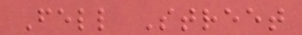Fell Street
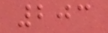203
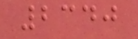2340
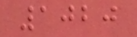1020
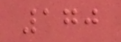170
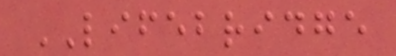LIFEBRIDGE
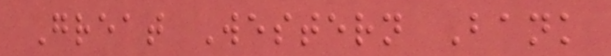Great Western Bank
